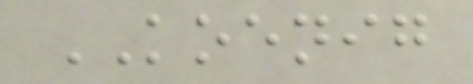KOENIG
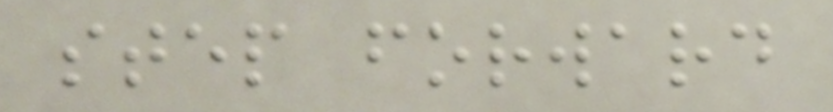step forward
